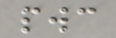pwc
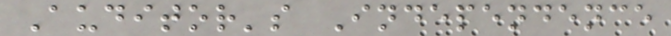Auditor's Independence
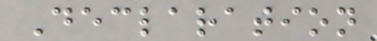Declaration
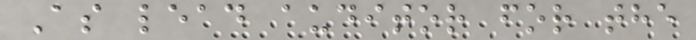As lead auditor for the
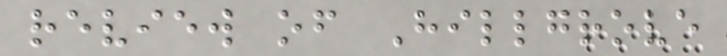review of Hillgrove
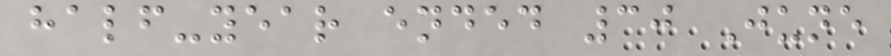half-year ended 30 June
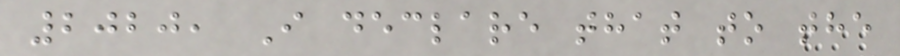2020, I declare that to the
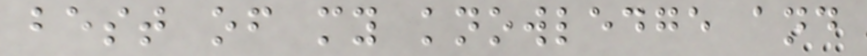best of my knowledge and
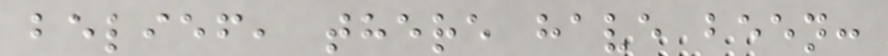belief, there have been:
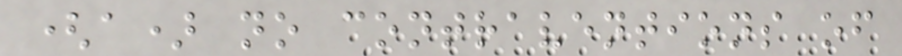(a) no contraventions of
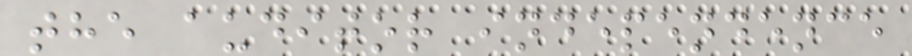the auditor independence
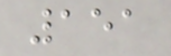151
